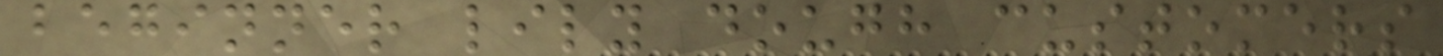beginner lily dough customers
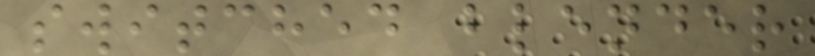switched blender
